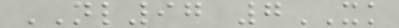NL97 7XK
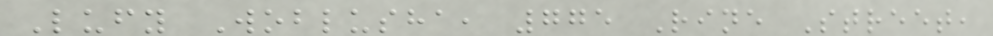Lufy Woblusha, 775 Rine Street,
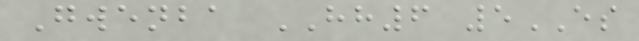Gwenba HH6 5ES
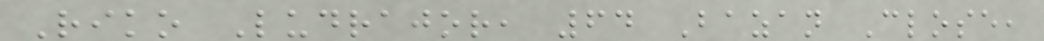Riko Ludrajor, 64 Bazan Close,
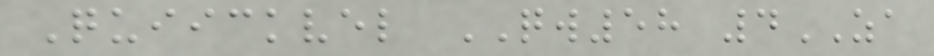Quiickvel QW58 4ZA
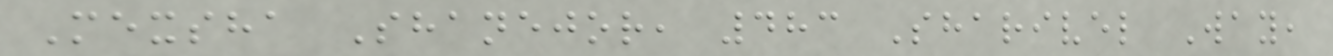Mexsha Shanejor, 483 Sharivel Way,
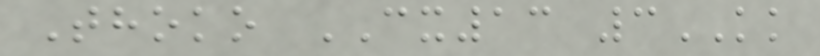Thoko CX13 3KK
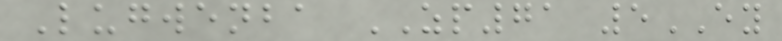Lugwenba ZP71 5EY
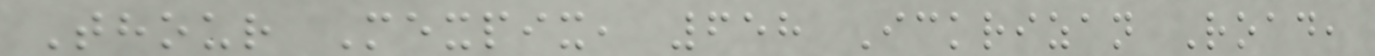Thour Mexpix, 658 Ickrizan Road,
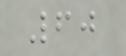60
